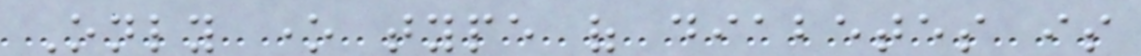Only one type of diabetes is
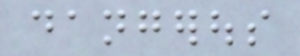dangerous
